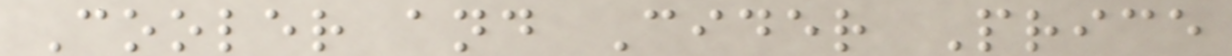Cooler and Cider Price
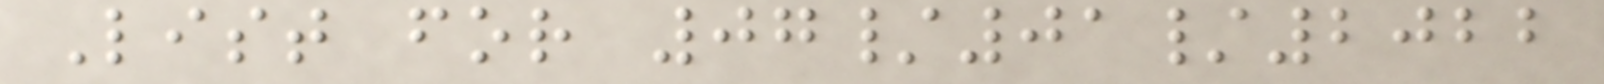List for 07/01/2022
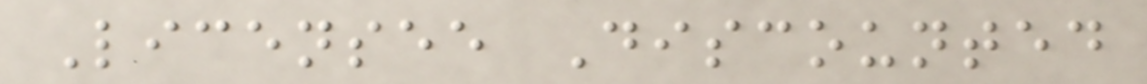Licensee Discounted
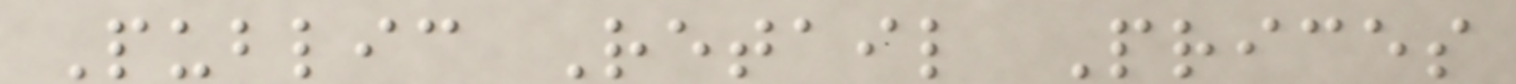Public Retail Prices
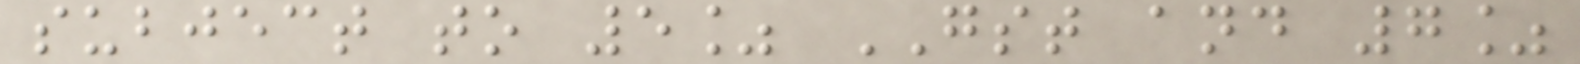subject to 5% GST and 7%
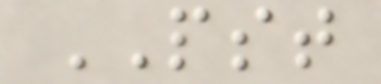PST
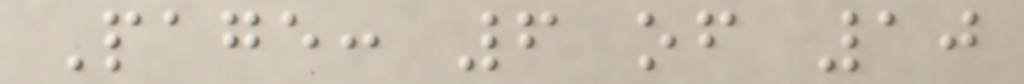Page: 6 of 10
